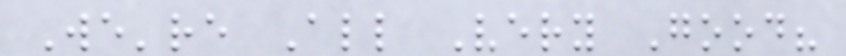We're All Very Good?
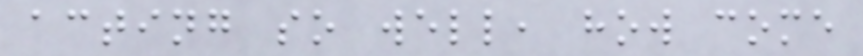acting so well, how come
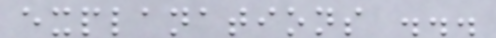explanations ...
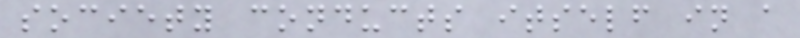society conducts itself in a
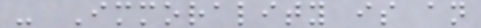- Immorality is an
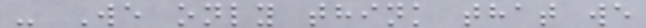- We only think that we
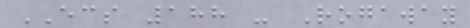ECS 188 - Rogaway
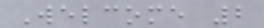Welcome 2
